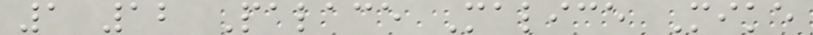1 12 Palace Malice Mike
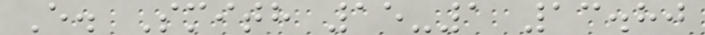E. Smith 15-1 13.80
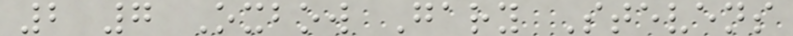2 7 Oxbow Gary Stevens
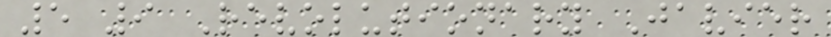5 9 Revolutionary Javier
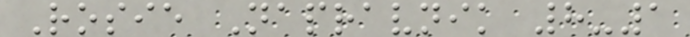Rosie Napravnik 8-1
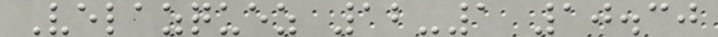Velazquez 12-1 10.30
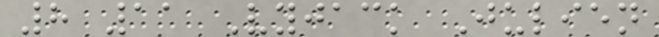8 11 Vyjack Julien
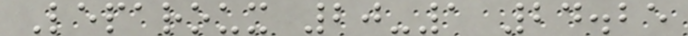Leparoux 20-1 24.25
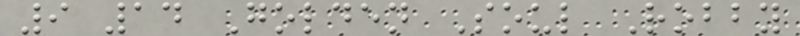9 14 Golden Soul Robby
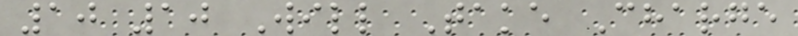10 10 Will Take Charge
